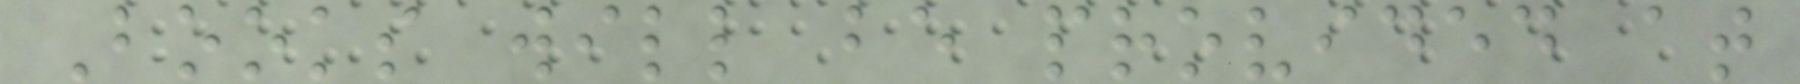Books will be provided at
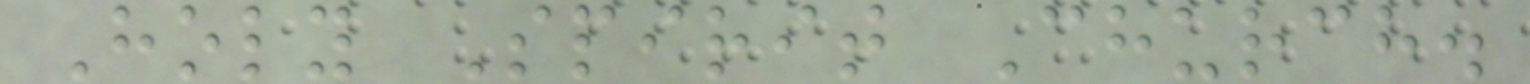Holy Spirit Church.
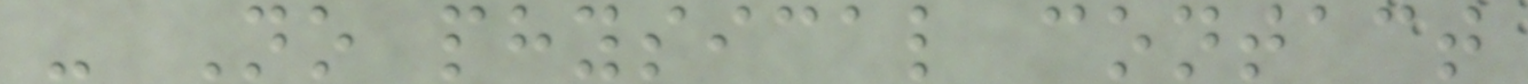- No physical contact
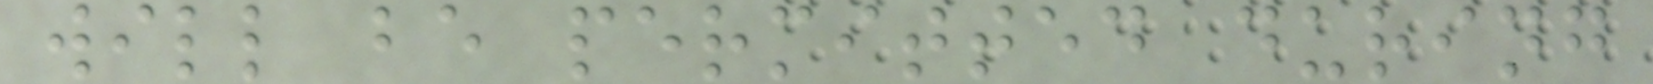will be permitted during
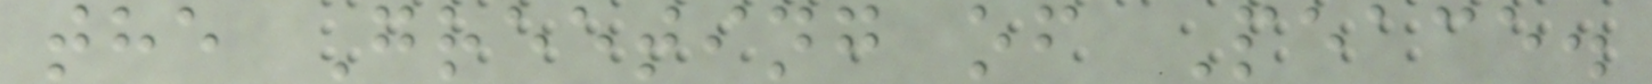the Greeting of Peace.
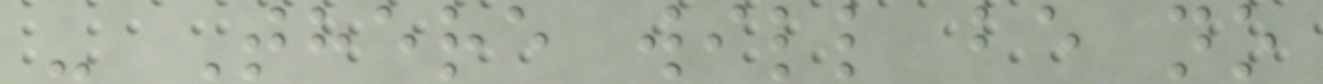- There will be no
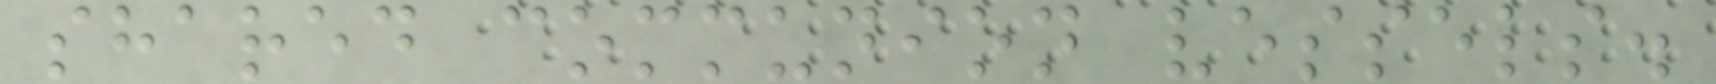shared communion vessels.
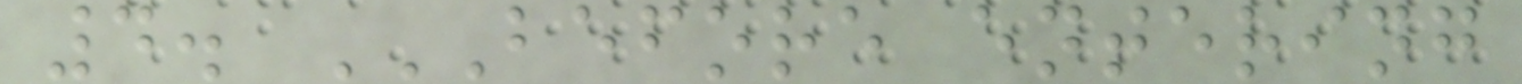4. BEFORE ENTERING
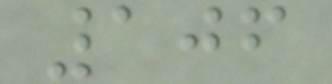106
